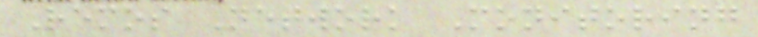Remos Network Monitoring
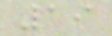19
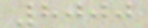8000
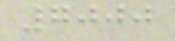7000
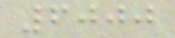6000
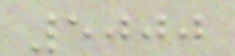5000
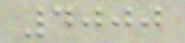4000
